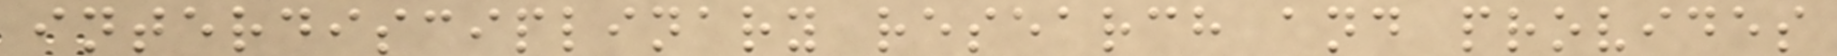interdisciplinary research and provides
